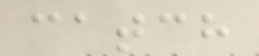catch
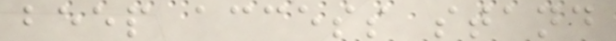beep access stand
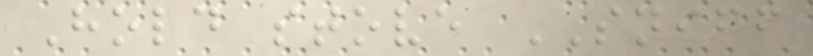Hold stove SNIFF
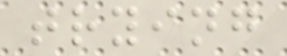trying
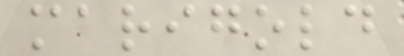marigold
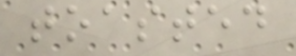toasted
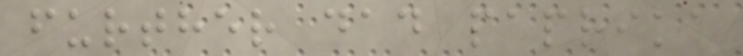further dad paprika
